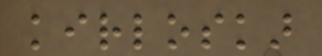kirloskar
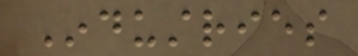Industries
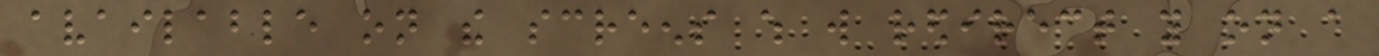available on the screens which will redirect you on a
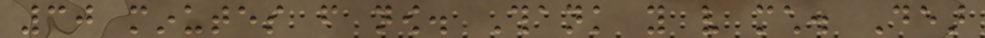30 minutes from now. Thank you very much. Dear
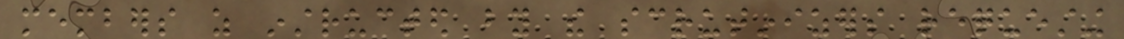members as instructed by the scrutinizers requesting
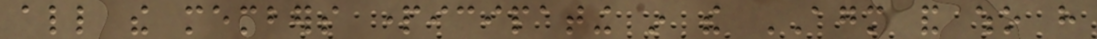all the members participating in the AGM and who have
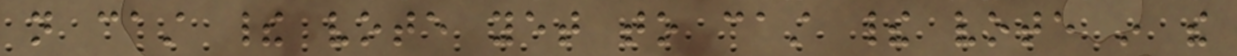not cast their vote yet to cast their vote in the
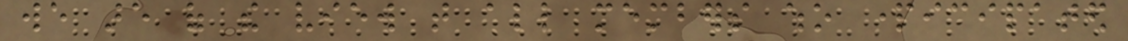we are of the view that all members who participated
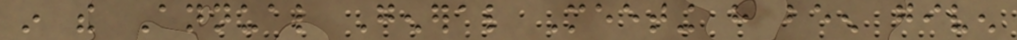in the Annual General Meeting have been given
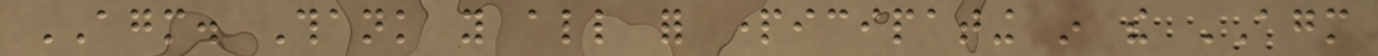AGM. Thank you all for participating in the AGM
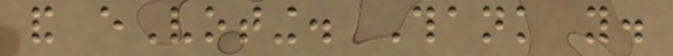and eVoting. Thank you.
